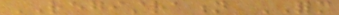REGISTRATION FORM
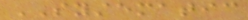SYSTEMATIC
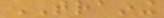TRAINING
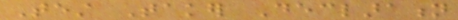Test Taker Declaration
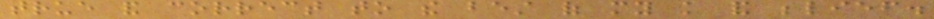true and correct to the best of my knowledge and belief.
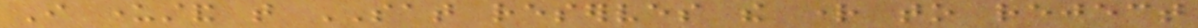I understand that SAT reserves the right to reject
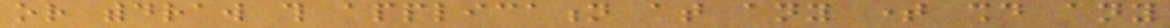or withdraw this application at any time should any
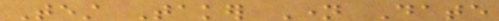Test Taker Name Date
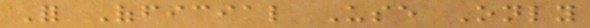For Official Use Only
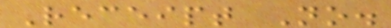Receipt No.
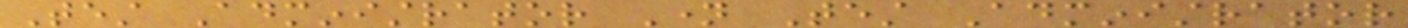Test Administrator Name Test Administrator
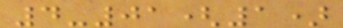4-01(1)
